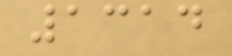1314
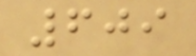609
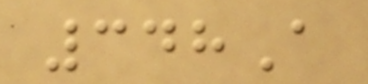348A
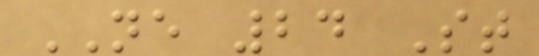NE 24 St
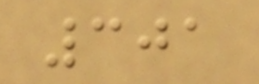301
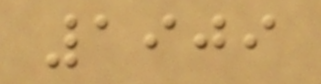1909
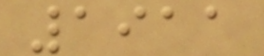1911
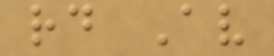rd Av
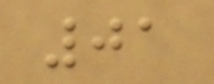01
